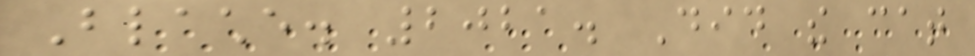Blache. 2021. Did the cat
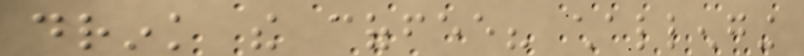drink the coffee? challenging
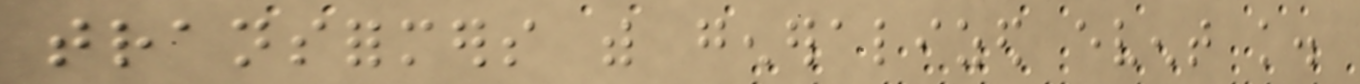transformers with generalized event knowledge.
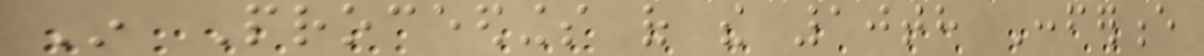In Proceedings of the 10th Conference
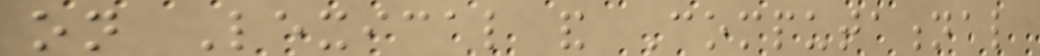on Lexical and Computational
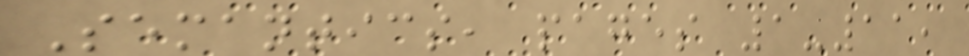Semantics, pages 1-11,
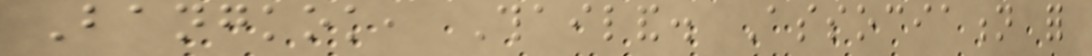Bangkok, Thailand. Association for
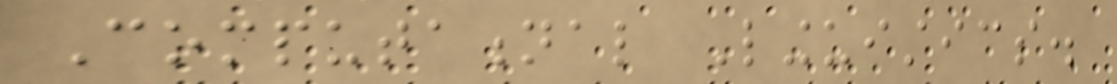Computational Linguistics.
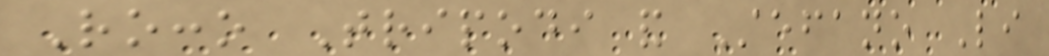Rocco Tripodi and Stefano Li
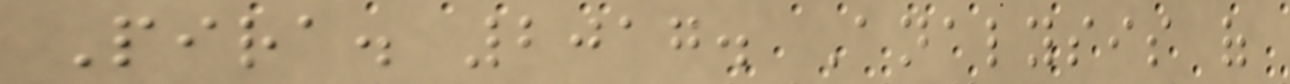Pira. 2017. Analysis of
